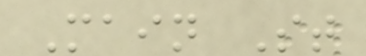Main St
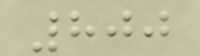800
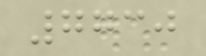7730
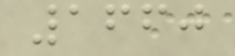1660
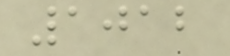1012
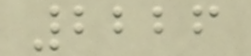2226
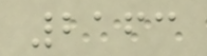2163
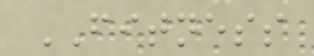FITNESS
